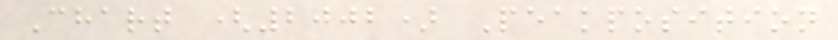Chart (2002) Peakposition
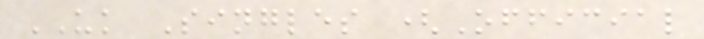UK Singles (Official
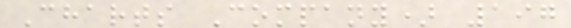Charts Company) 197
